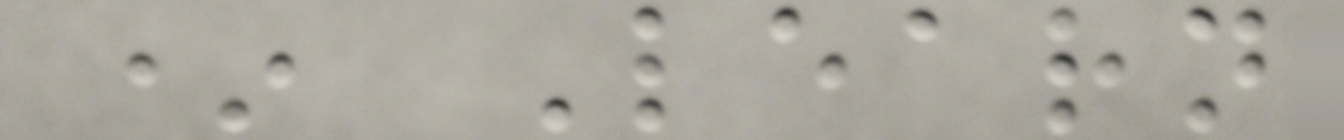* Learn
